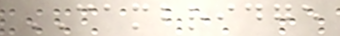CAMBRIDGE
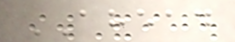AHEAD
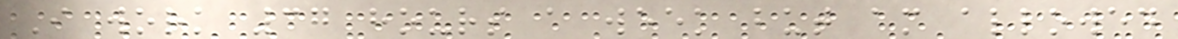I work 37 hours a week but am allowed
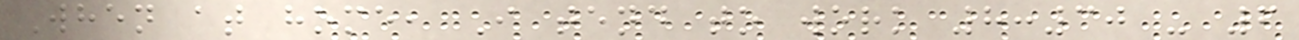When at home, I tend to work 8:30 - 6
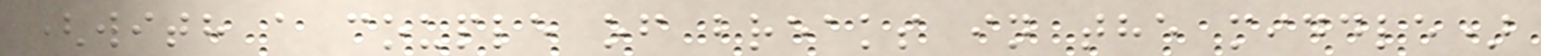(with a couple of breaks in the middle)
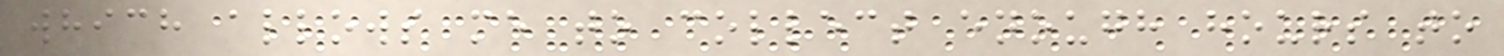which allows me to collect enough hours to
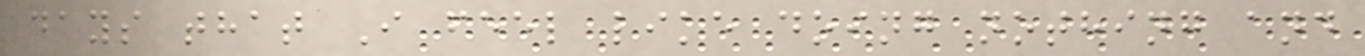days that I feel like doing nothing and
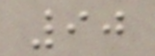90
